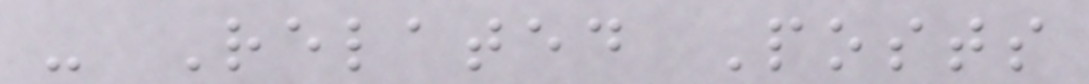- Related Posts
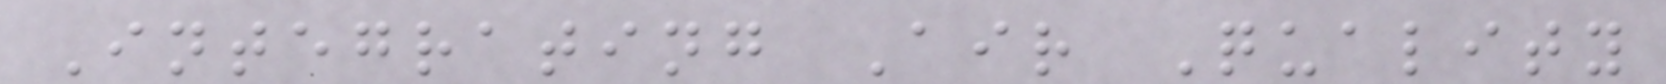Integrating Air Quality
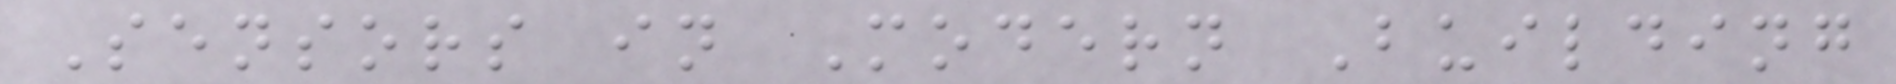Sensors in Modern Building
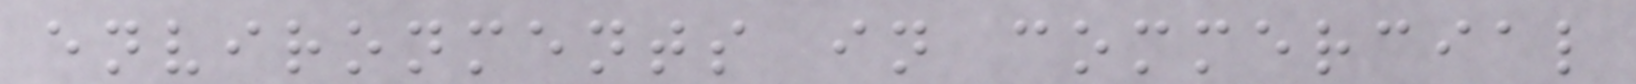environments in commercial
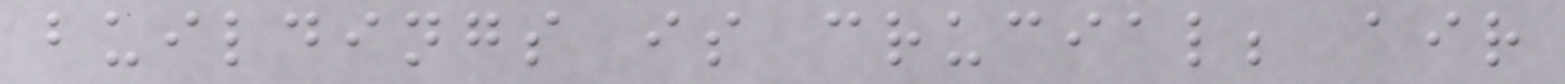buildings is crucial; air
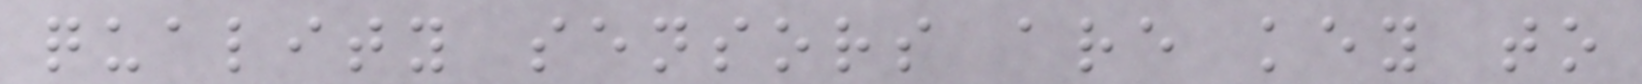quality sensors are key to
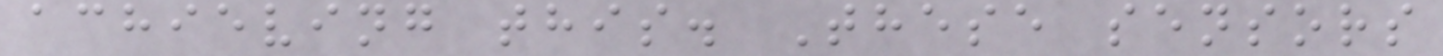achieving this. These sensors
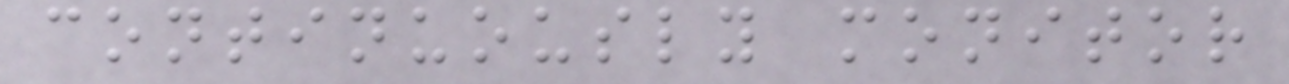continuously monitor
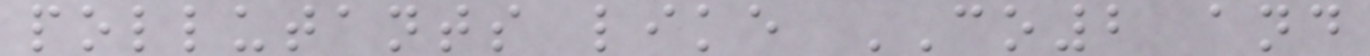pollutants like CO2 and
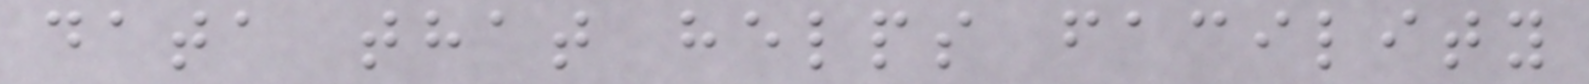data that helps facility
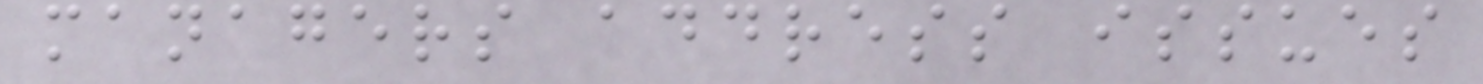managers address issues
